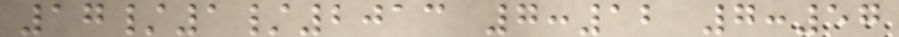17/1/2013 7:12 7:57
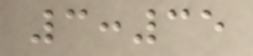3:35
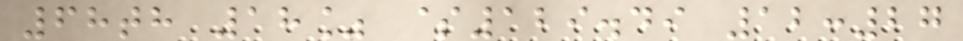68th 18% $129.49 12:27
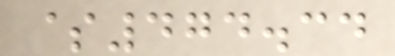$474.34
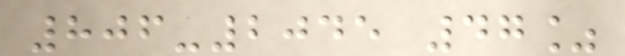806-2045 47%
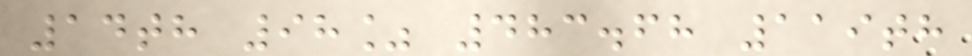14th 98% 483.68 119th
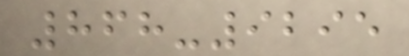868-9295
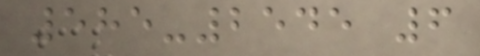585-2545 6
